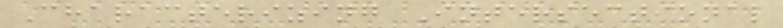Characterizing Intersectional
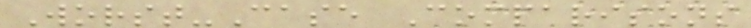Worst-Case Comparisons
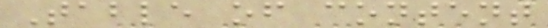Table of content
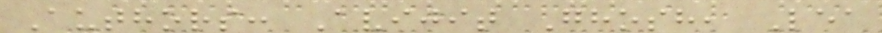Authors: Avijit Ghosh, Lea
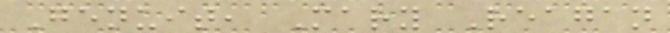Genuit, Mary Reagan
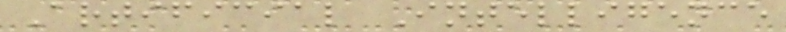Artificial Intelligence
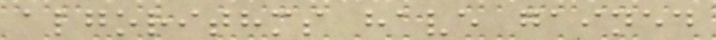algorithms have gained
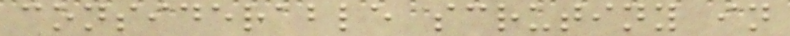considerable scrutiny in
